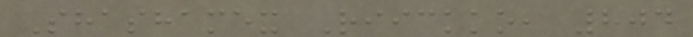Shashamex Riickko, 804
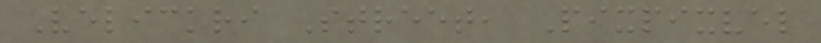Velickri Street, Pixpixvel
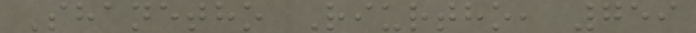Shanetho Riurtho, 759
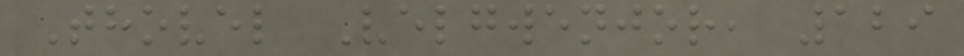Thovel Velgwenjor, 129
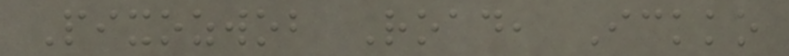Pixozwob Road, Ickko
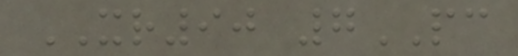XR90 7PC
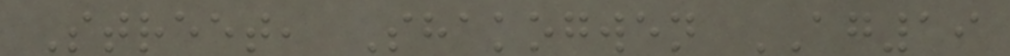Street, Shakogwen AG19
